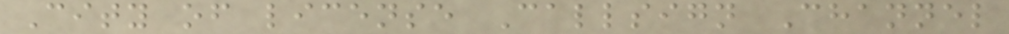City of license Callsign Channel
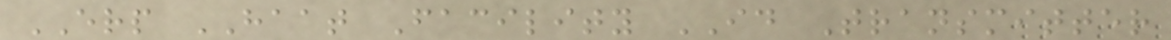ERP HAAT Facility ID Transmitter
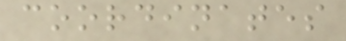coordinates
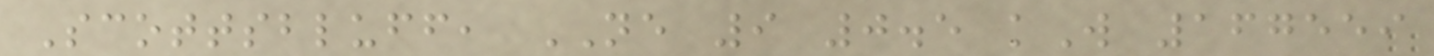Scottsbluff, NE 9 0.5 kW 167559
